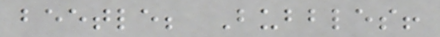beetle; Bubbles!
